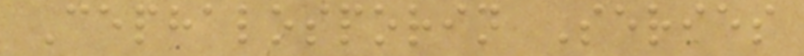Cephalosporin Series
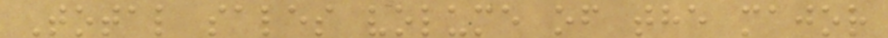Total sales volume of the major
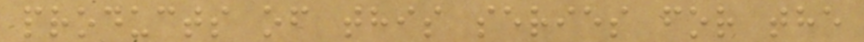products of this series for the
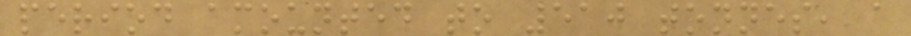period amounted to 510 tonnes, a
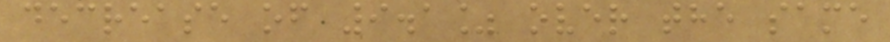decrease of 9.1% over the same
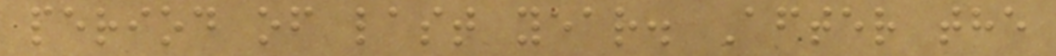period of last year. After the
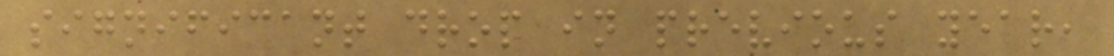significant drop in previous year,
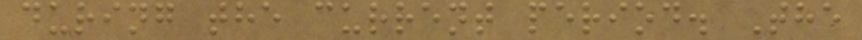during the current period. The
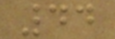44
